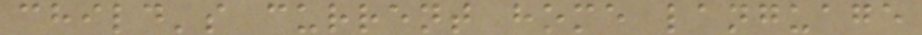child's current home language
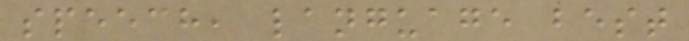speech, language best
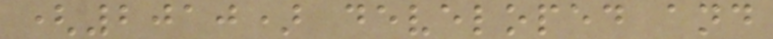(2010) developed and
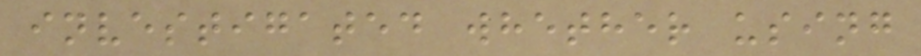investigated whether using
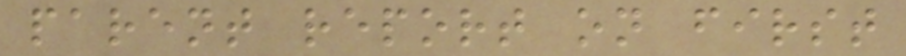parent report on first
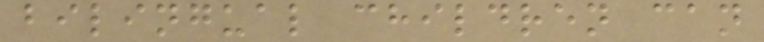bilingual children can
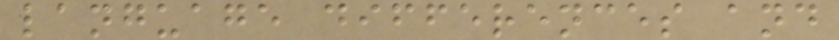language differences and
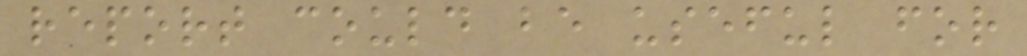report could be useful for
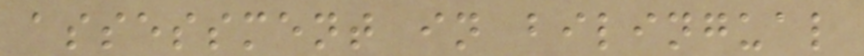assessment in bilingual
